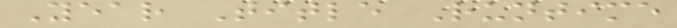Year Title Runtime
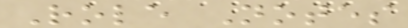Role Notes
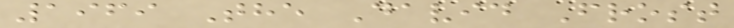1969 The David Frost
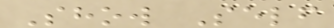Show Self
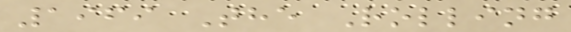1969 The Rolling
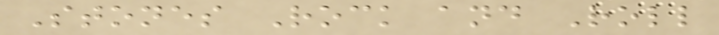Stones Rock and Roll
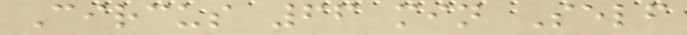Circus 66 min Self
